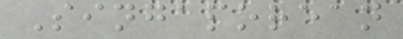Singaporean
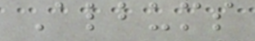Albums
